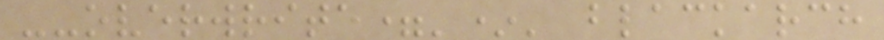--overwrite='*' blackarch
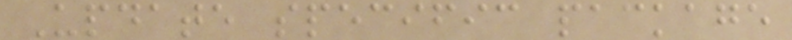Update specific package
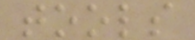tools
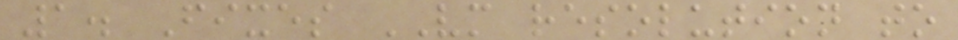1. Fixes VM resolution to
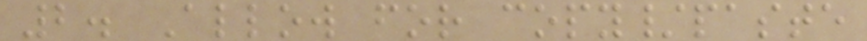2. Allow for copy/paste
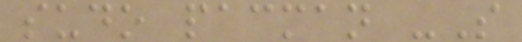sudo pacman -S
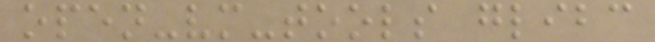open-vm-tools glibc
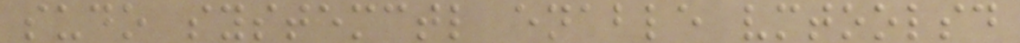sudo systemctl enable vmtoolsd
